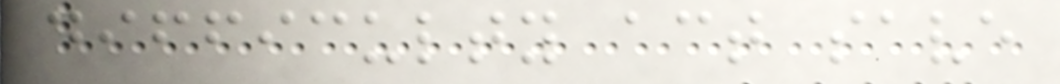difficulty act save
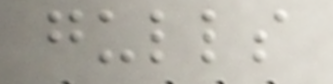gulls
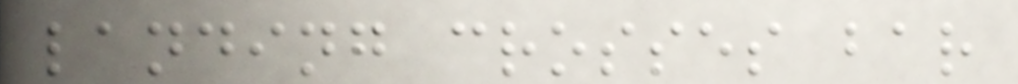landing crosses bar
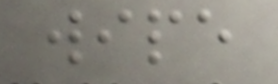wipe
